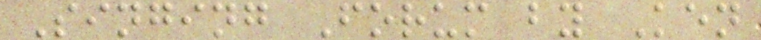Singing Forum by Ken
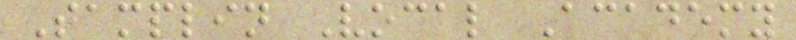Tamplin Vocal Academy
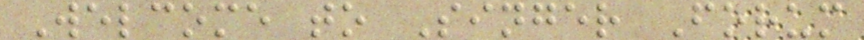Welcome to Singer Forum
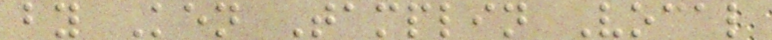by Ken Tamplin Vocal
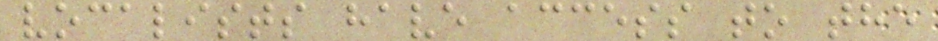vocalists have access to the
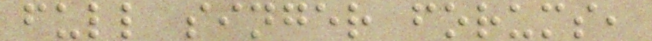full singer forums,
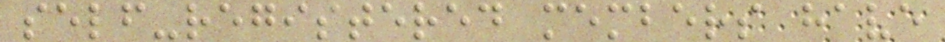self-registered members have
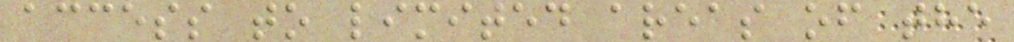access to limited areas of the
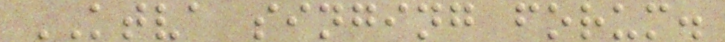KTVA singing forum.
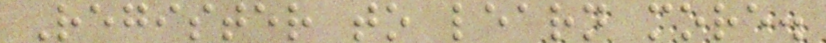Register to learn more.
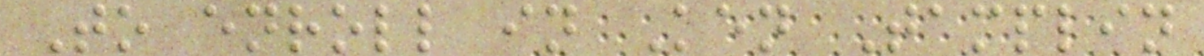To enroll in Ken Tamplin
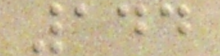144
